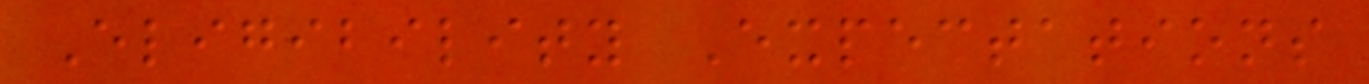Eligibility Expectations
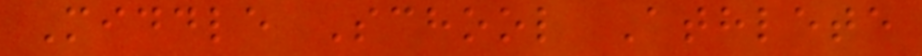Middle School Athlete
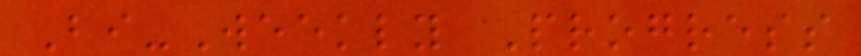Bi-Weekly Progress
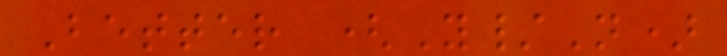Better (Y/N)
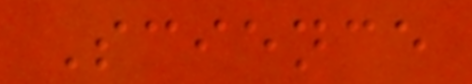Science
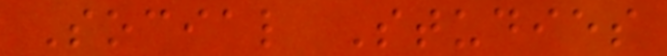Social Studies
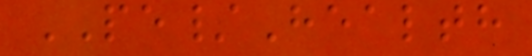PE/Health
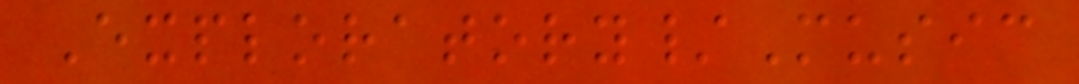Exploratory/Music
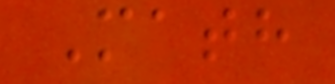Math
